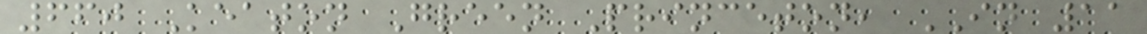660 Keaton Green Princeton, IN 11
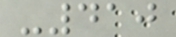-410
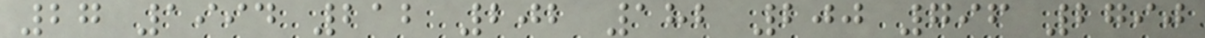27 1994 212 202 182 200 796 2790
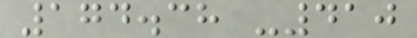174.38 -410
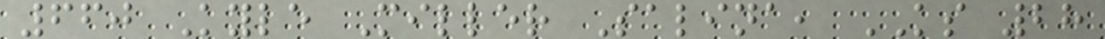660 Kyle Miller Salina, KS 28
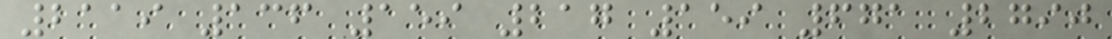2119 136 159 217 159 671 2790
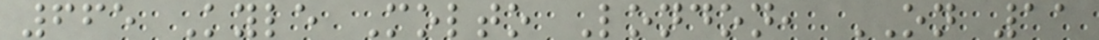665 Kyle Molto London, ON 11
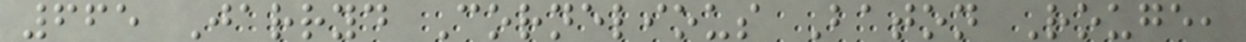665 Jarryd Cornelious Baton Rouge,
